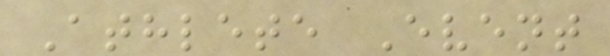Athlete Event
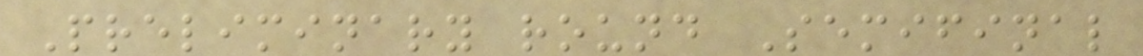Preliminary round Semifinal
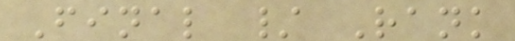Final / Rank
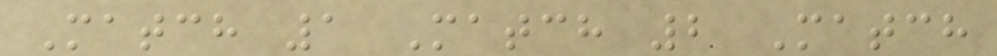Match 1 Match 2 Match
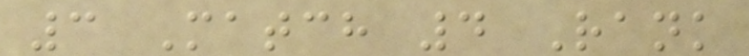3 Match 4 Rank
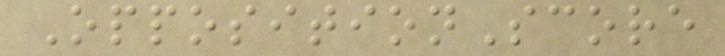OppositionScore
